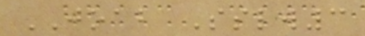JOAB Sslw3
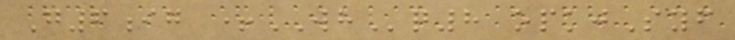G6ig +WHq8 opkjSyf
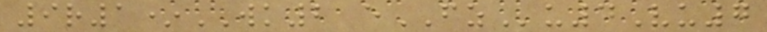9r1*WK2 eFZu4Vu7
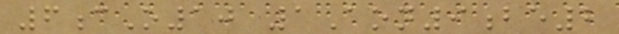6cO10 1Aon9be2
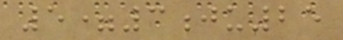5=3ju25
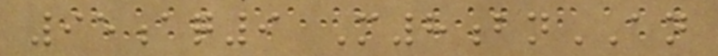95aq9 M8bnAN
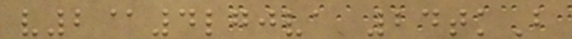v2@4lgjva 24tkB
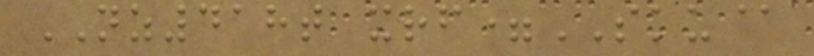NZ418t xrf=SKU@
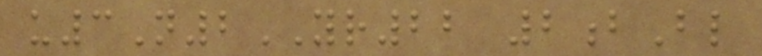u3N2YR22 2bBl
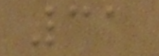31
